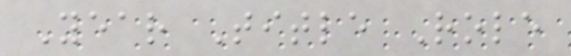Year Title Role
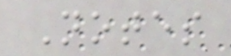Notes
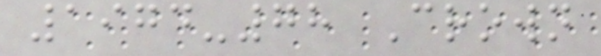1974-78 Crown
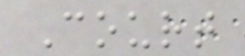Court
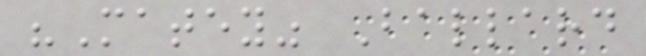"Matey" Ballard
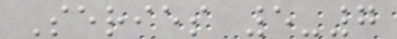Series 5-7
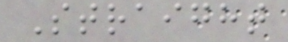Straight
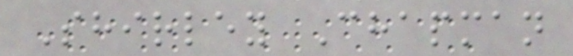Shirley Chapman
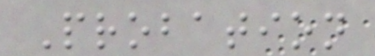Probation
